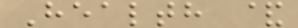Health &
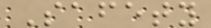Safety
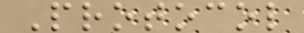Protocol
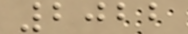2022
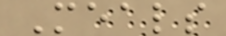Meals
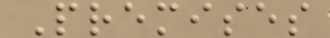Premises
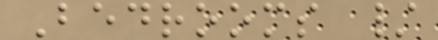Bedrooms /
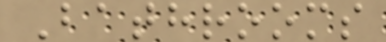Bathrooms
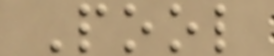Pool
